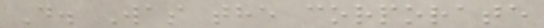D. Was the corporate
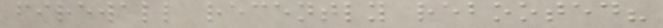firewall recently rebooted?
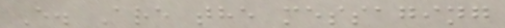E. Are the messaging
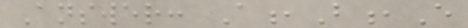Answer: A,B,E
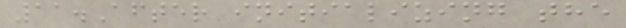11.After initializing the
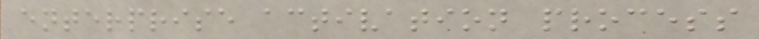enterprise activation process
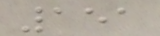151
